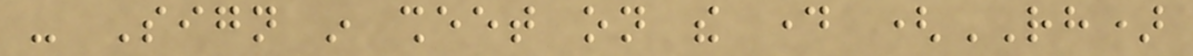- Sign in sheet on the day (RH)
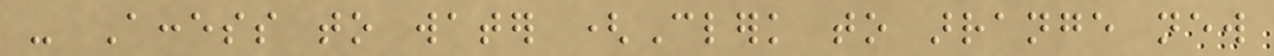- Access to water (Clerk to arrange new
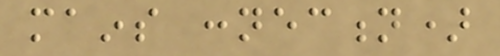mains connection)
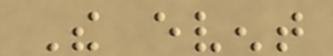The event
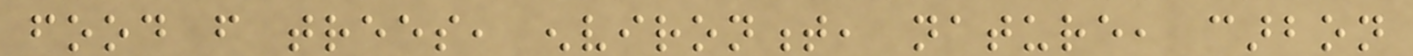food from trees, environment, nature, carbon
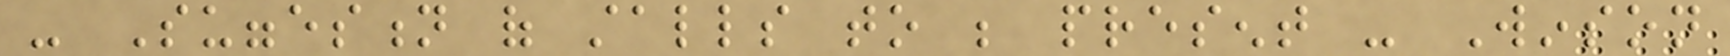- Suggestion of stalls to be present - Winson
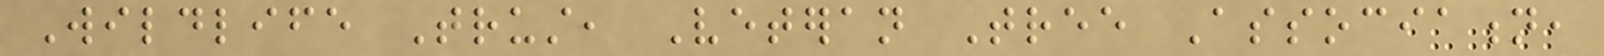Wildlife Trust, Veteran Tree Association,
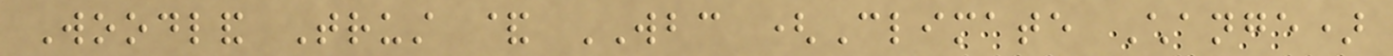Woodland Trust & WBC (Climate Change)
